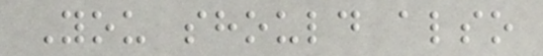You should also
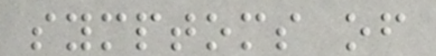symptoms of
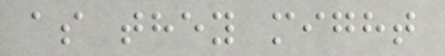as they might
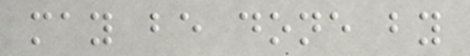may be done by
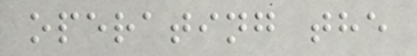operating the
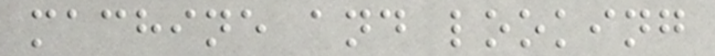machine and looking
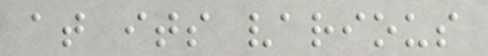at its various
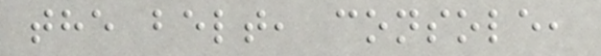the belt, console,
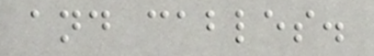and cables.
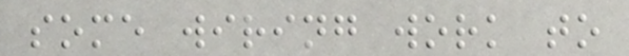some wiring work to
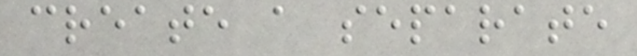create a separate
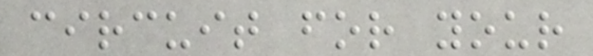circuit for your
